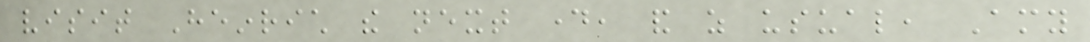visit Heinrich the next day, and as usual, Amy
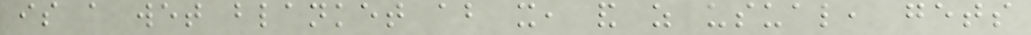is a wet blanket about it, and as usual, gets
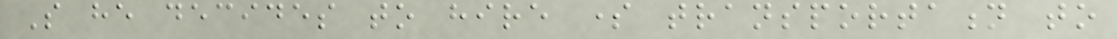So he decides to hire some transportation to
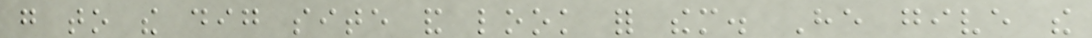go to the dig site and look for them. He give the
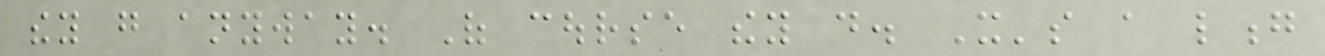they go anyway. Of course they do. It's a long
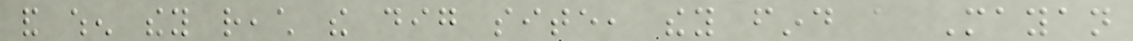and when they reach the dig site, they find a Mayan
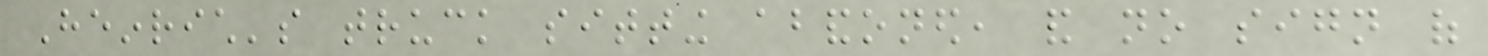Heinrich's truck sitting abandoned, and no sign of
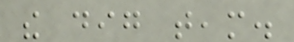the dig team.
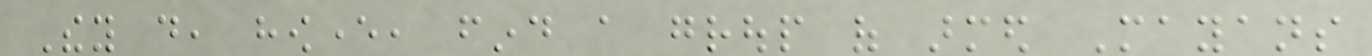They do, however, find a group of armed Mayans
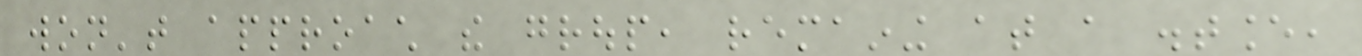won't approach the group, remaining at a distance,
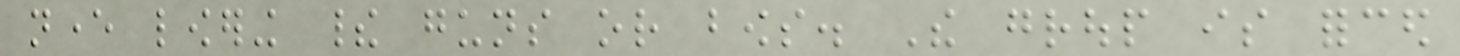never lowering their guns or bows. The group is forced
